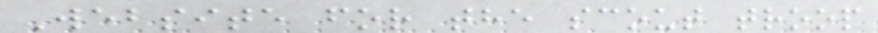Website for the scout troop
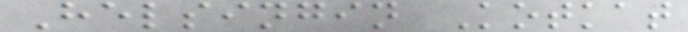Helsingin Kotkat
